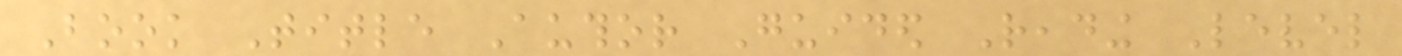Book Title Author Guided Reading Level
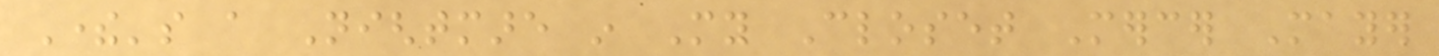There's a Nightmare in My Closet Mercer Mayer
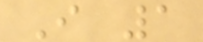I 1
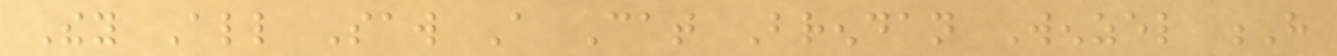They All Saw A Cat Brendan Wenzel H
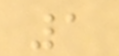1
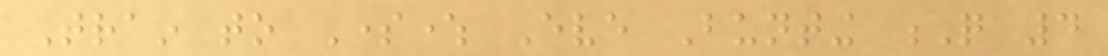Train to Somewhere Eve Bunting Q 4
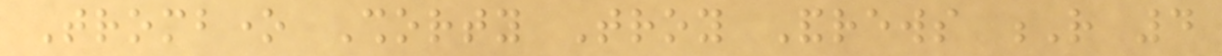Trombone Shorty Troy Andrews R 4
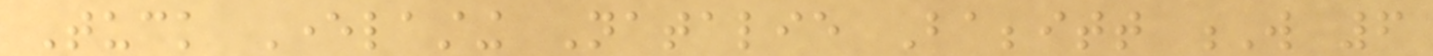Tuck Everlasting Natalie Babbitt W 6
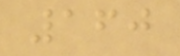160
